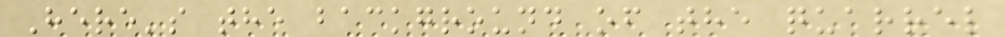Here's the background of the quarrel
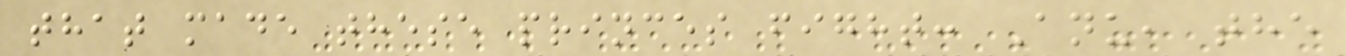that made these princes fight: Anu, the
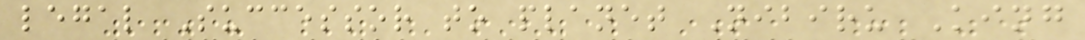legal Successor to planet Nibiru King
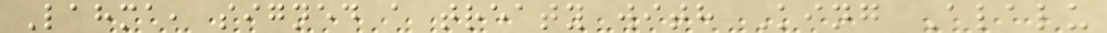Lahma, signed a treaty with King Alalu
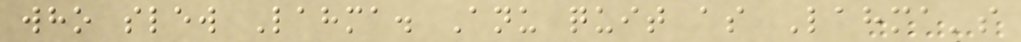who slew Lahma. Anu quit as Lahma's
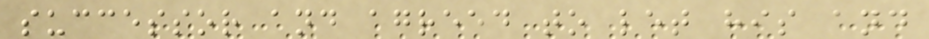successor and agreed to let his and
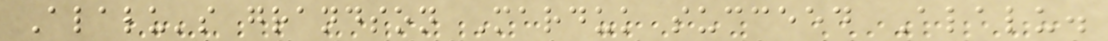Alalu's grandson Marduk succeed Alalu.
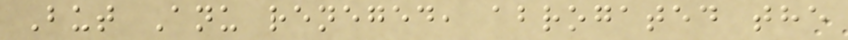But Anu reneged, abrogated the
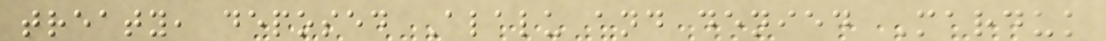treaty, deposed Alalu and denied Marduk
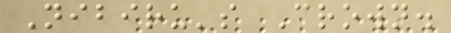Nibiru's Crown.
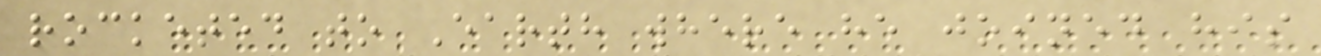rocketed to Earth where he joined his
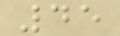45
